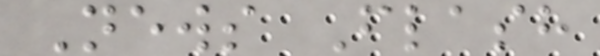News Flash
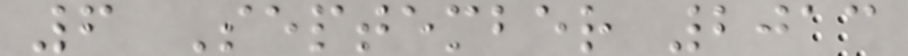6 September 2013
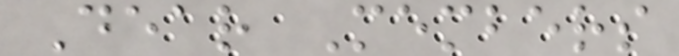Dear Members
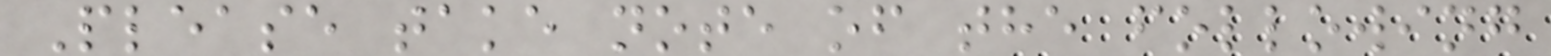Please take note of the following
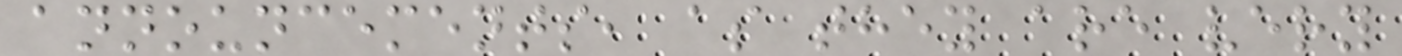announcements, as they are very
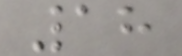18
